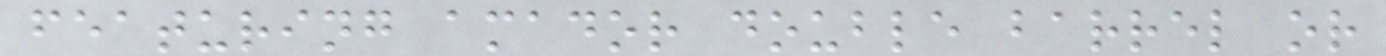featuring amador double barrel or
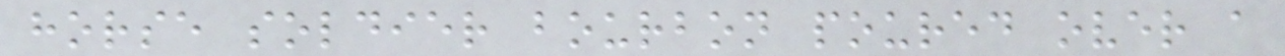horse soldier bourbon poured over a
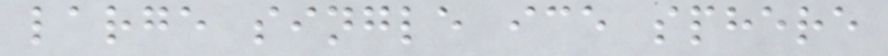large single ice sphere
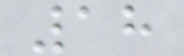18
